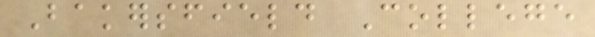Bakersfield College
